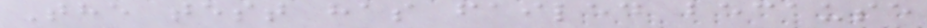The test has failed because
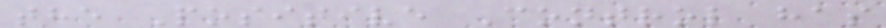the Positive Control has
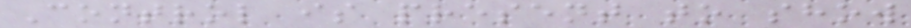Control is present to show
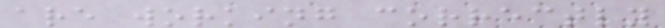are working correctly
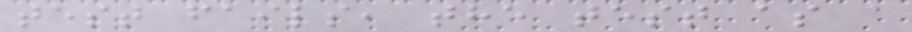test fails, the test as a
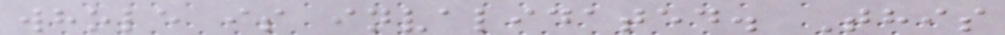whole is invalidated. This
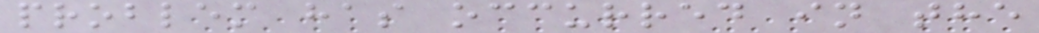problem has occurred in the
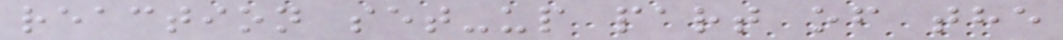reaction set-up part of the
